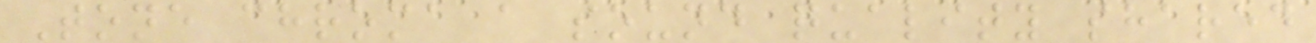Tone chroma a sound quality shared
